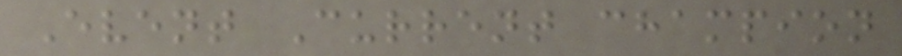Event Current champion
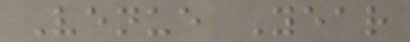Venue Year
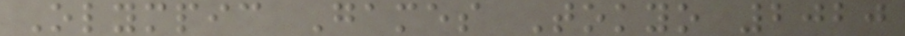Olympic Games Tokyo 2020
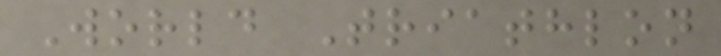World Triathlon
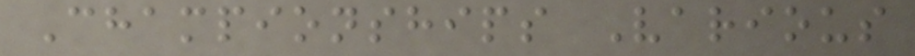Championships Various
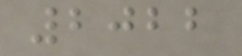2022
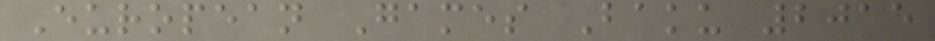European Games Baku 2015
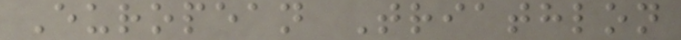European Triathlon
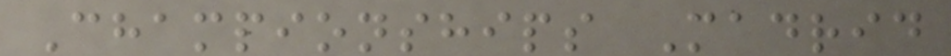Championships Madrid
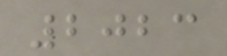2023
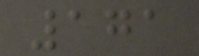171
